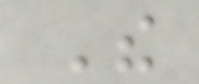The
